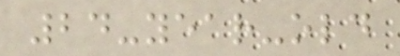24-year-old
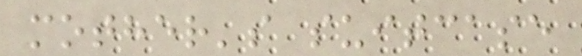mother's suitcase
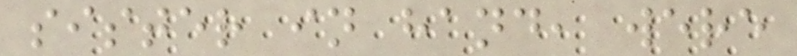sister in hand, were
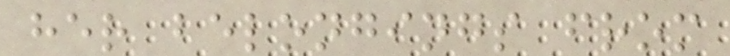her belongings from
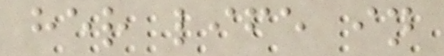her life in
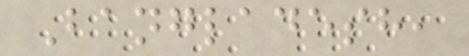Bangladesh,
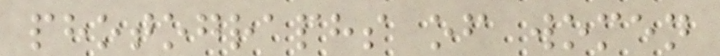photographs of women
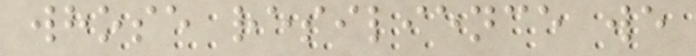whose resilience we
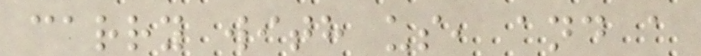carry with us, and a
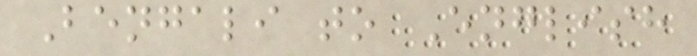Bengali to English
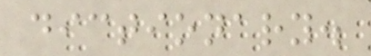dictionary.
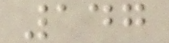147
